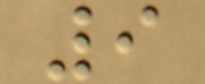9
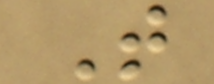T
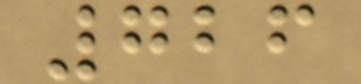726
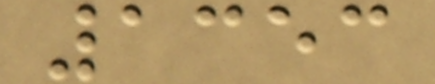1353
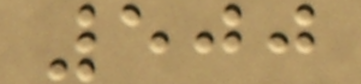500
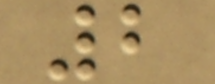2
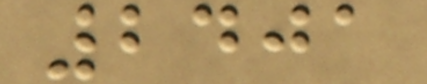2401
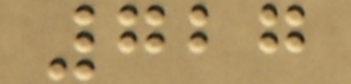727
